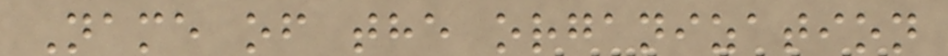Name of the organization
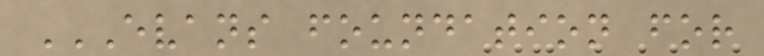EVANS FOUNDATION FOR
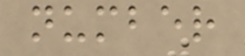number
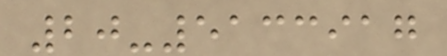20-5133917
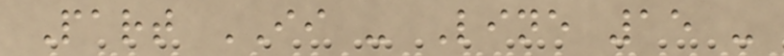Part II - Line 15 -
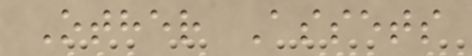Other Assets
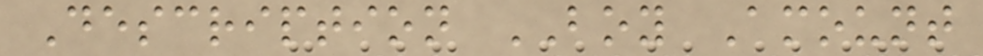Description BOY Amount
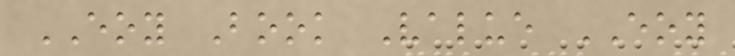EOY Book Value EOY
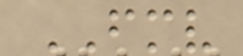FMV
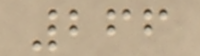266
